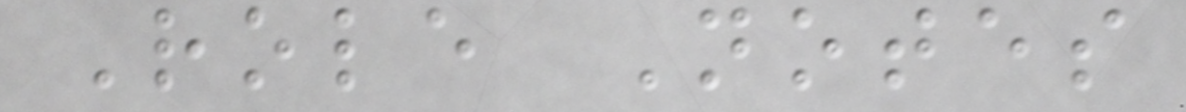Role Notes
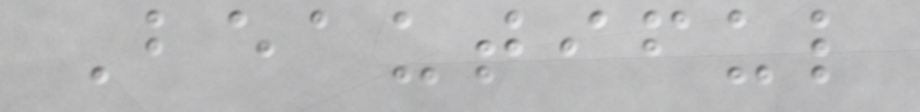Beautiful
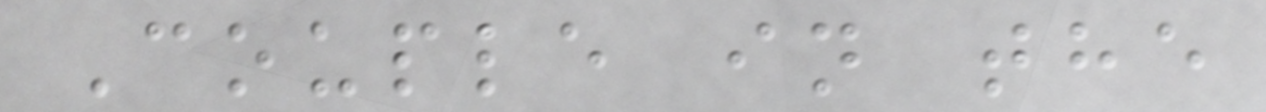Couple in the
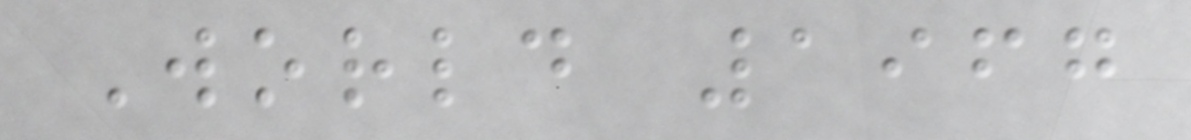World 1967
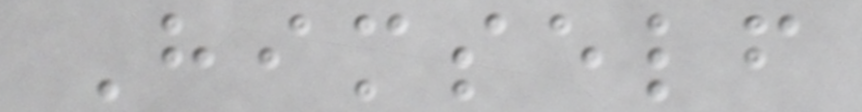Himself
